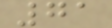71
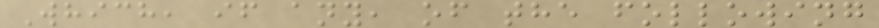Which, if any, of the following
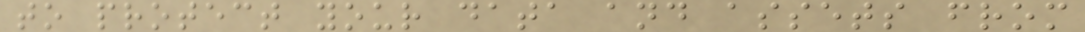to protect your data and assets from
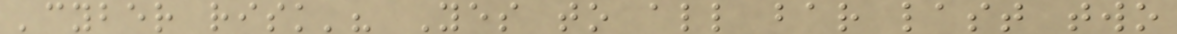'cyber risk'? Yes to all bar last two
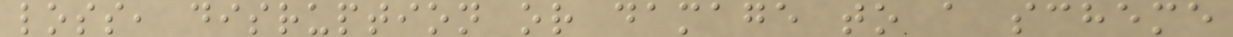loss, disruption or damage to a scheme
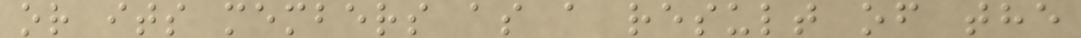or its members as a result of the
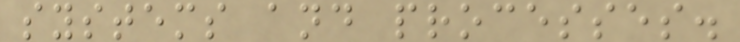systems and processes.
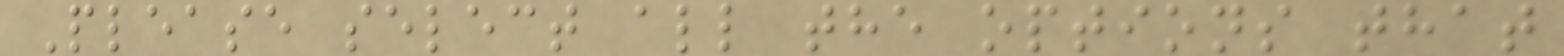Please select all the options that
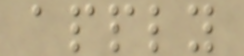apply
